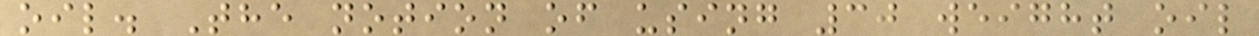oil. The notion of using 30 weight oil
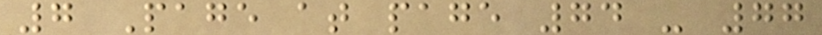7 Page at page 74 - 77
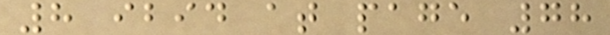8 ibid at page 78
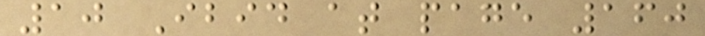10 Ibid at page 160
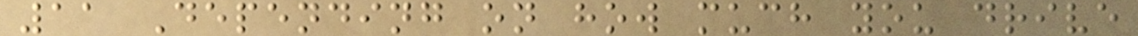11 Depending on how much you drive
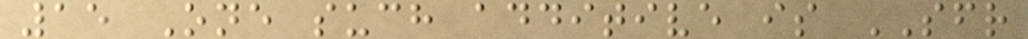15 One such additive is SFR
